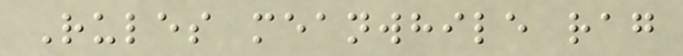Rules meanwhile rag
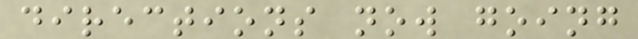directions now going
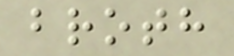broth
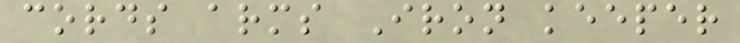cords arms Iron keeper
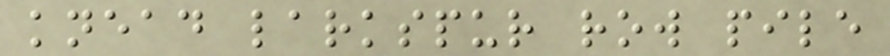knead larkspur row pile
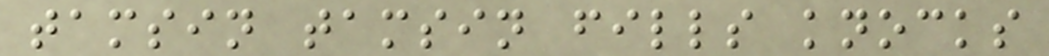tamsin tamsin fills knocks
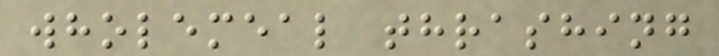wholemeal thrashing
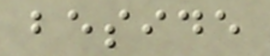beside
